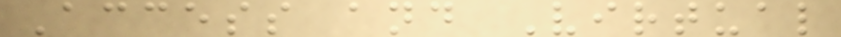Access and Virtual
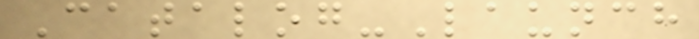Catalog-Launch
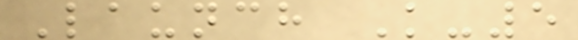Launch K-5
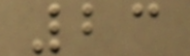23
